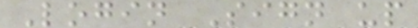Login Sign up
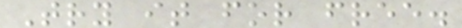Try it for free.
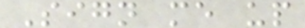Sign me up
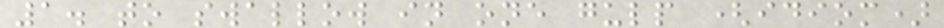1. to swallow in one gulp (idiom)
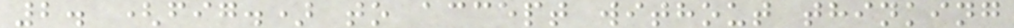2. (fig.) to accept without thinking
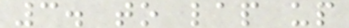3. to lap up
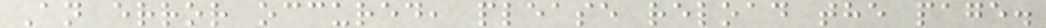An error occured, please reload the page.
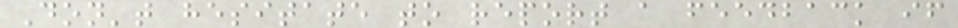Don't hesitate to report a feedback if
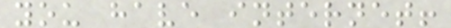you have internet!
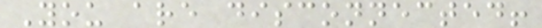You are disconnected!
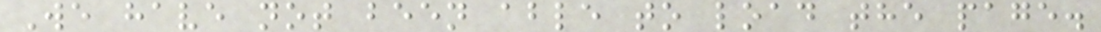We have not been able to load the page.
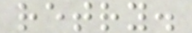retry.
